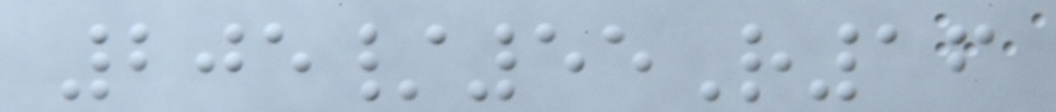205/55R16
